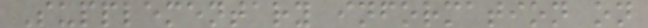Supplementary information on
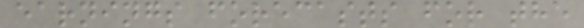earnings forecasts for the
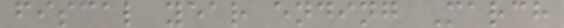fiscal year ending March
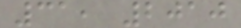31, 2010
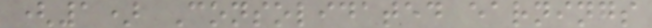(1) Consolidated earnings
